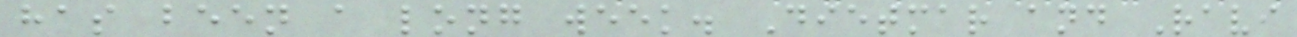has been a long week. Dietmar and Ravi
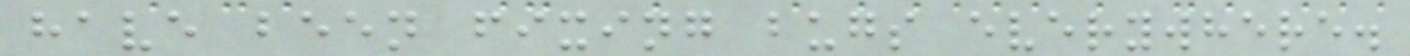have been fixing bugs everywhere.
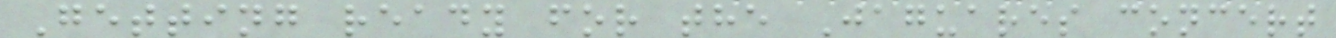Getting ready for the Jaguares concert
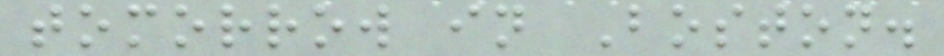tomorrow in Boston.
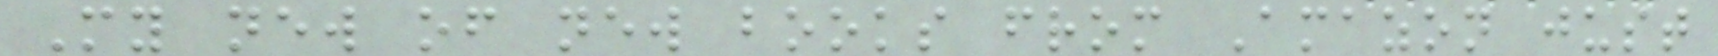My new of new books from Amazon just
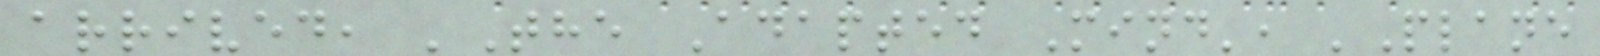arrived, 'The Adapted Mind', 'Plane
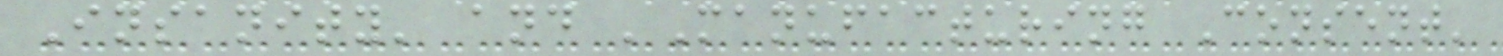Insanity' and 'Manufacturing Consent'
